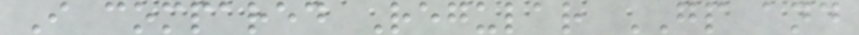I compared Regular GP and
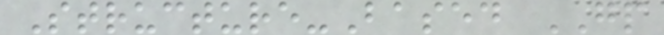Structure-Based GP
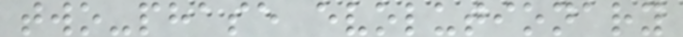two-phase evolutionary
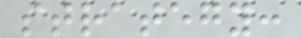strategy:
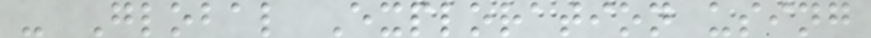- Global Exploration using
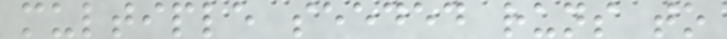multiple seeded runs to
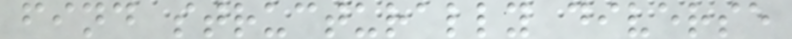find structurally diverse
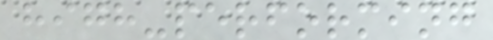high-performing
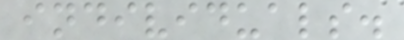individuals.
